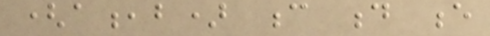(a,b) c d e
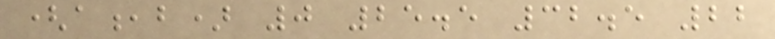(a,b) 0 25.5 32.5 22
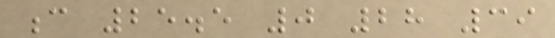c 25.5 0 28 39
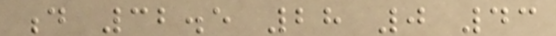d 32.5 28 0 43
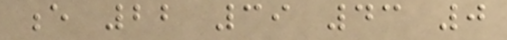e 22 39 43 0
